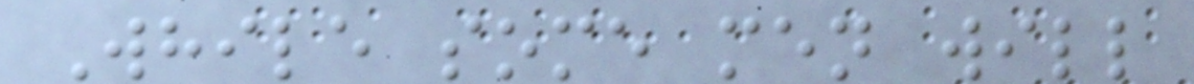While some men will
